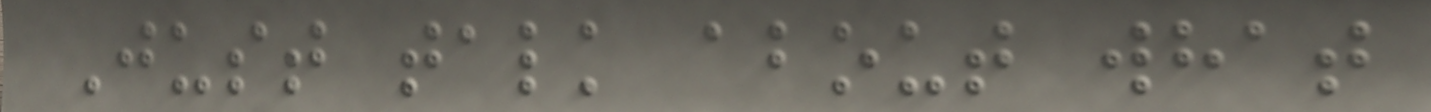Just talk about what
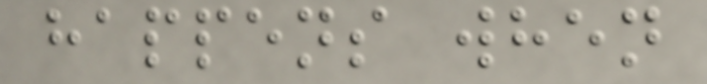happens when
